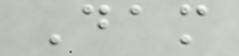Dam
